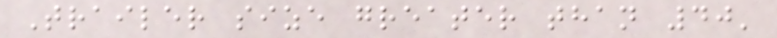Trailer size greater than 40'
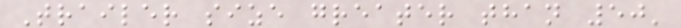Trailer size greater than 50'
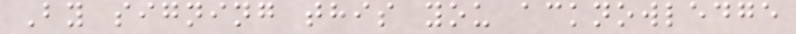By signing this you acknowledge
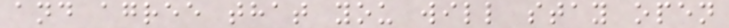and agree that you will stay open
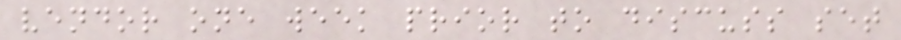vendor one week prior to discuss set
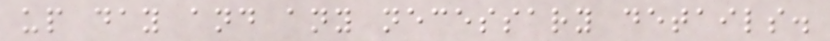up day and any necessary details.
